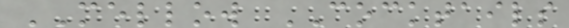MELLOW COCKTAILS
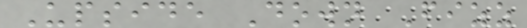Upside Down Fizz
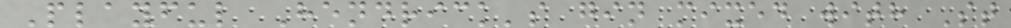Playful Hendrick's gin mixed with St
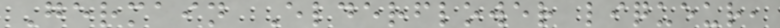Germain Elderflower liqueur,
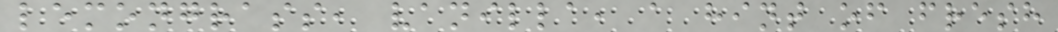lemongrass, vanilla, a hint of fresh
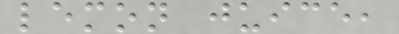lemon juice,
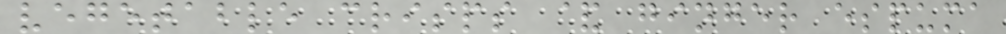vegetable crisps & ginger espuma
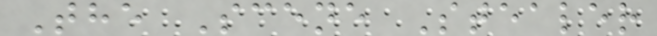The Scene Stealer
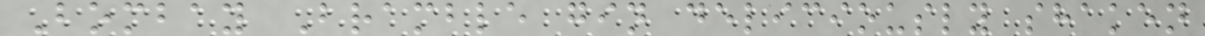Bombay Bramble gin deliciously shaken
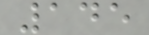145
